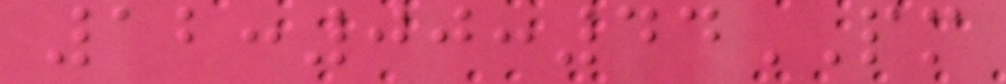12:00:44PM
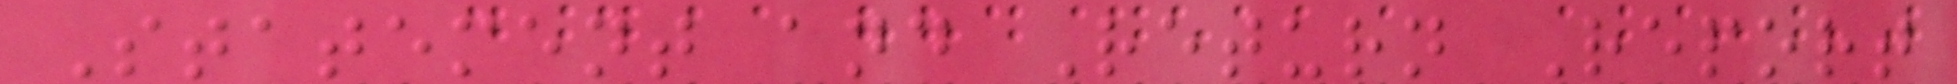Statement and Return Report
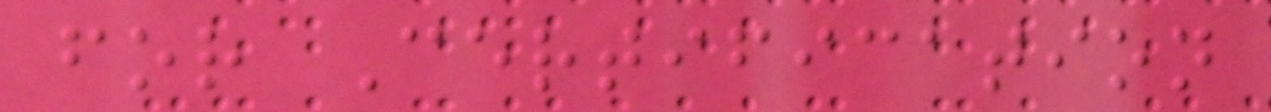for Certification
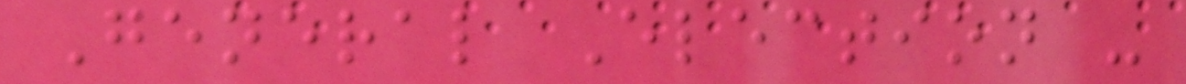General Election -
